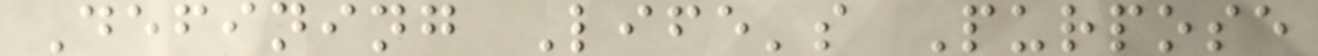Defining Life's Purpose
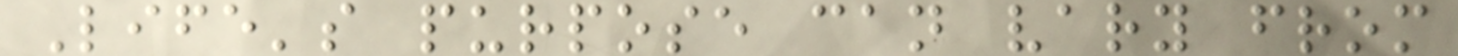Life's purpose can vary from
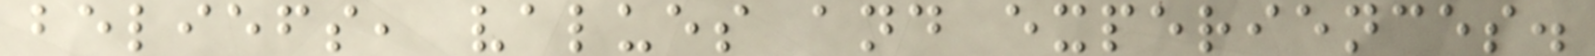beliefs, values and experiences.
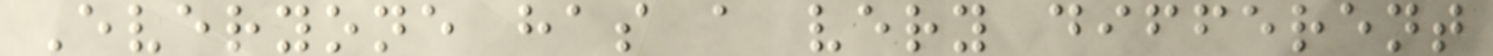Everyone has a very different
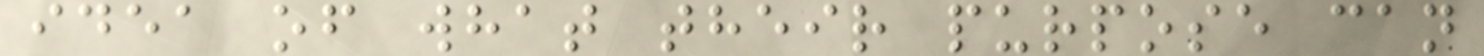idea of what their purpose can
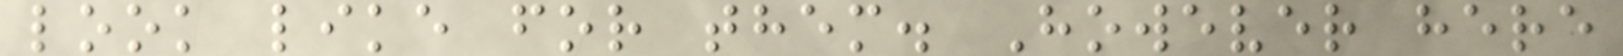look like for them. However here
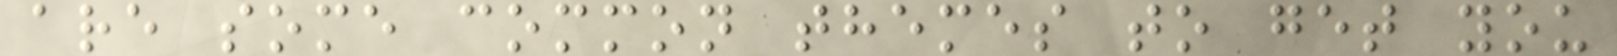are some common themes to get you
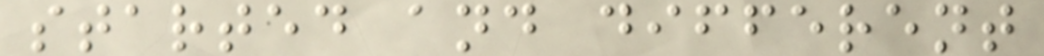started and different
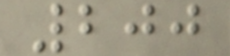200
